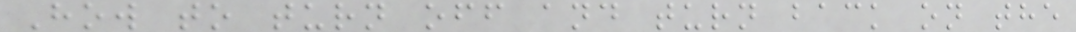How to turn off and turn back on the
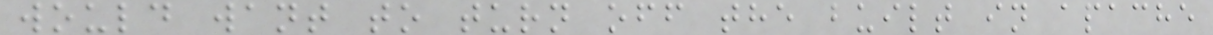would want to turn off the built in apache
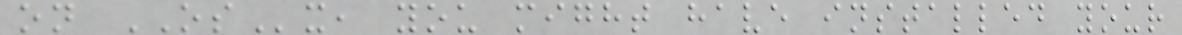on OSx, you might have installed your
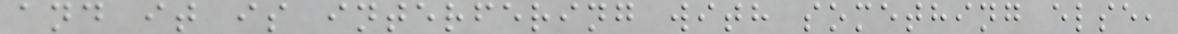and it is interfering with something else,
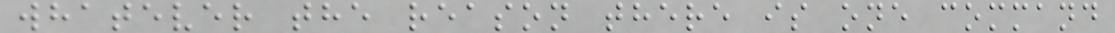whatever the reason there is one command
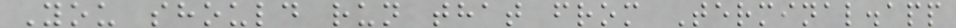You should run that from Terminal.app
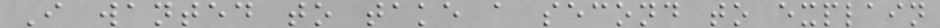I wanted to take a second to explain
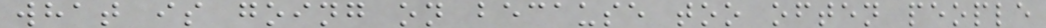what is going on because too often people
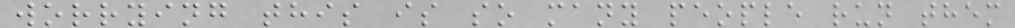worrying this is so many people run them
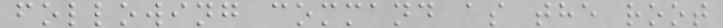following command as the root
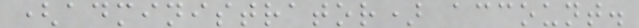(administrator) account.
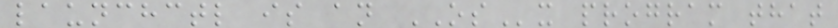launchctl is an OSx program that
